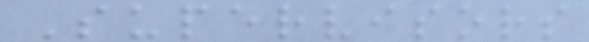Supervisors
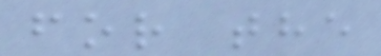for the
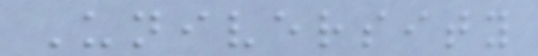University
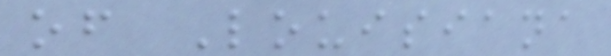of Louisiana
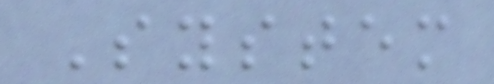System
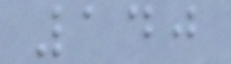140
